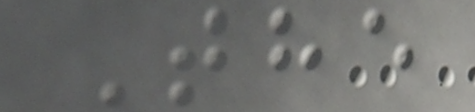The
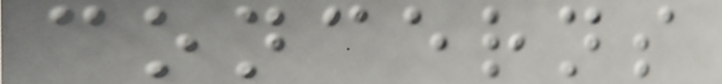concerns
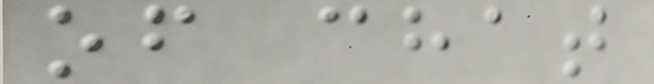of chat
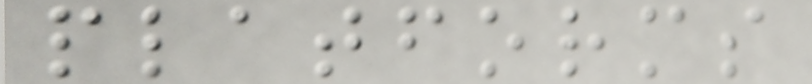platforms
